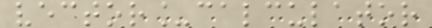vector_calculator
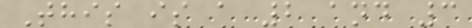This is a 2 and 3
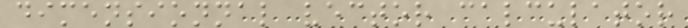dimensionnal vector calculator
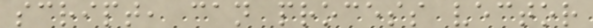script, can process vector
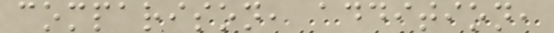comparison, addition,
